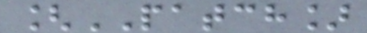[PATCH]
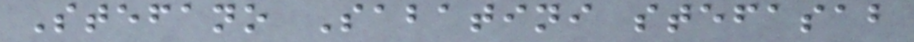Stefano Sabatini stefasab
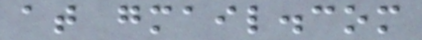at gmail.com
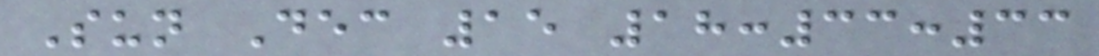Sun Dec 15 18:33:33
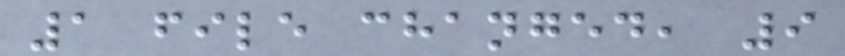1 file changed, 9
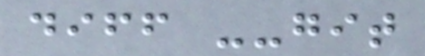diff --git
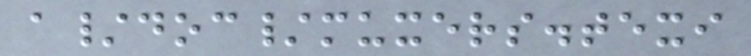a/doc/muxers.texi
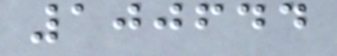100644
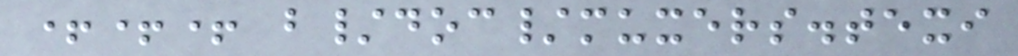+++ b/doc/muxers.texi
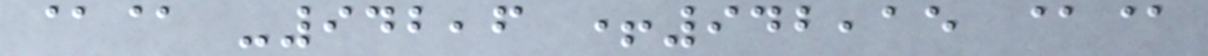@@ -942,6 +942,15 @@
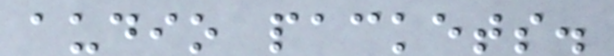audio packets.
